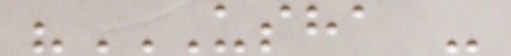"USHA -
